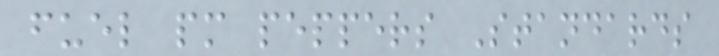fuel pm peppers Standards
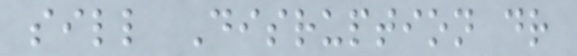sill Disruption dr
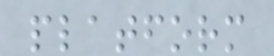platform
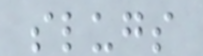slugs
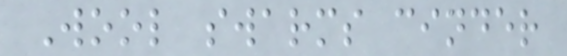Wool swarms cinder
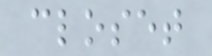closet
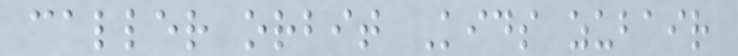caller orbit Kids zubair
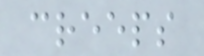creeps
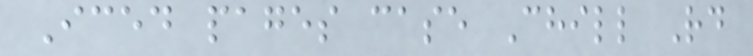Iced pages case Chill Rd
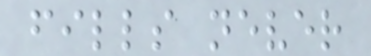fills never
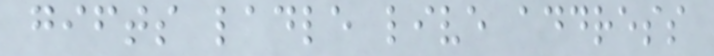gifts ladle live address
